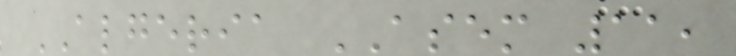ALGERIA ASEM 11,
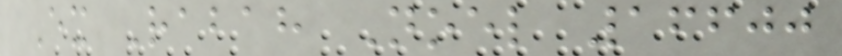Ex Rabah Noel 16600
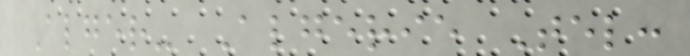Alger- Algerie Tel:
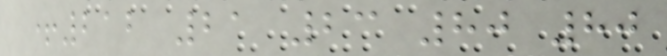+212 21 23 80 80
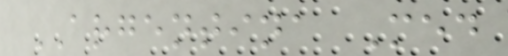ARGENTINA Med
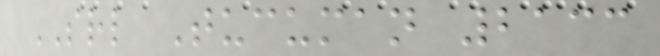SRL Tucuman 2133
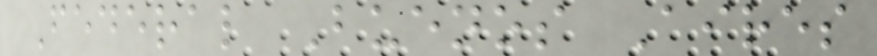Federal Buenos Aires
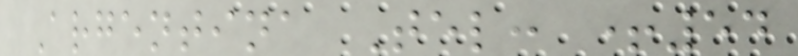Argentina Tel: +54
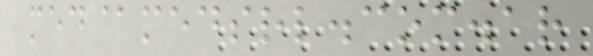med@medsrl.com.ar
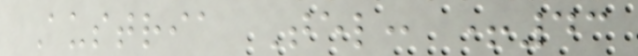Austria Tel: +43
